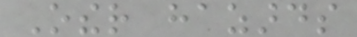Other hazards
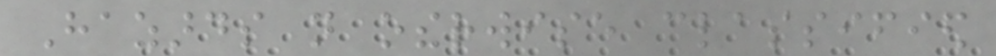Hazards not otherwise classified
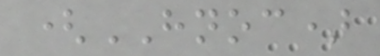(HNOC)
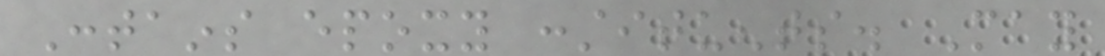Contains epoxy constituents. May
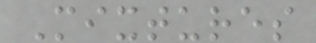Mixtures
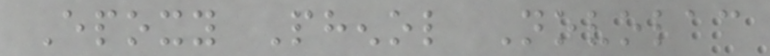Epoxy Phenol Novolac
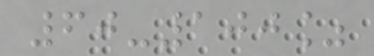60-100%
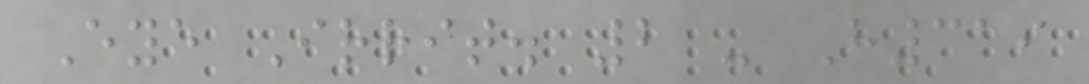Eye Irrit. 2 - H319
